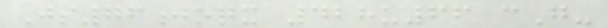Js76joqx 428u66 cG-
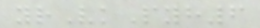yrVkPyh6
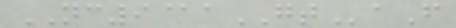NC9@aGTaF
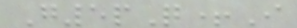G5pQ+I
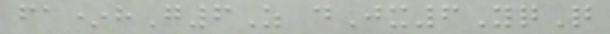fa*hG6Z dJx6YqQ
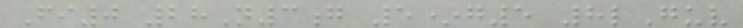Fi0 28N3g 5*g5 8lGuv
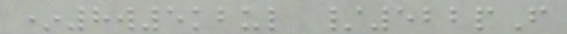*8w5kbul /522pF
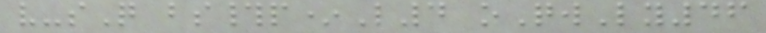v-sQ bs#p*L4 oQwLy46
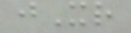jXr
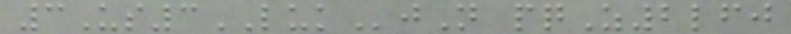3Us3LUKjN pqZ2lfj
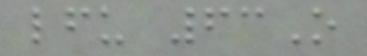lfu 63O
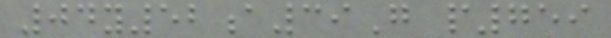04y52a39G p759
